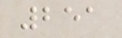251
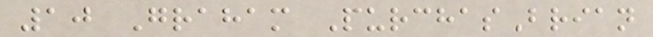10 Graham PurchasBrian
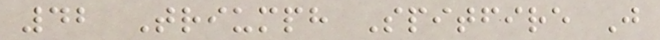42 Triumph Spitfire J
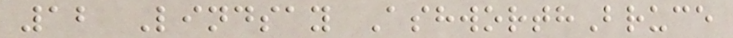12 Lindsay AshworthBruce
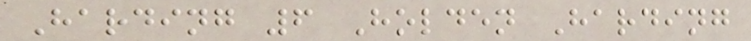Harding 6 Holden Harding
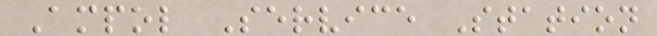Ampol Service Station
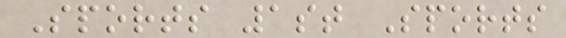Sports 1st Sports
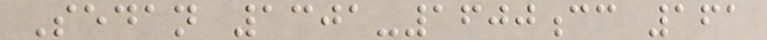Sedan 1301-1600cc 161
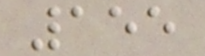155
